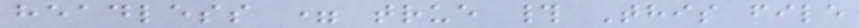headless = true # This file
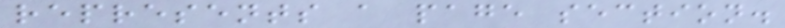represents a page section.
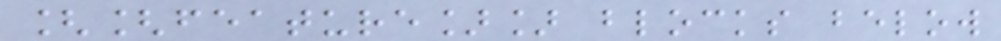[[feature]] blocks below
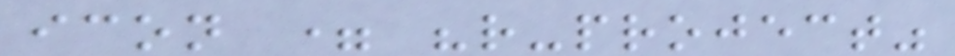icon = "r-project"
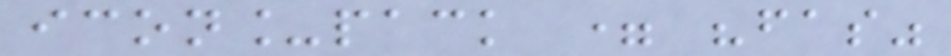icon_pack = "fas"
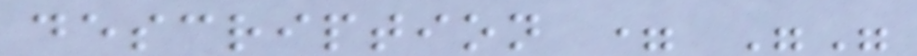description = ""
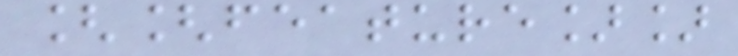[[feature]]
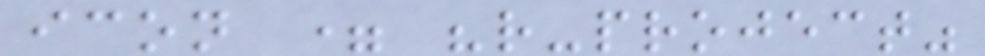icon = "r-project"
